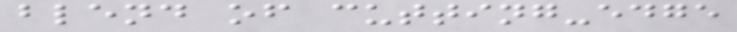blend of cutting-edge
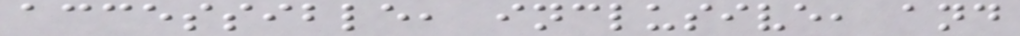accessible, inclusive, and
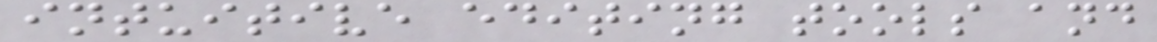intuitive editing tools and
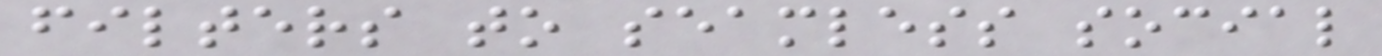filters to seamless social
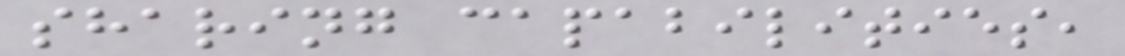sharing capabilities,
